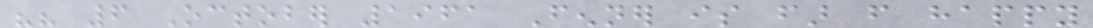"" 6 October 1961 Fenner is far from happy
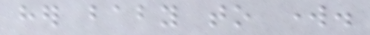her baby to work.
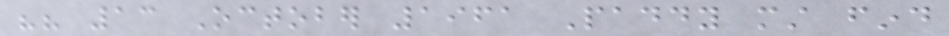"" 13 October 1961 Paddy must find
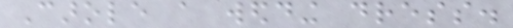Carole a wedding dress.
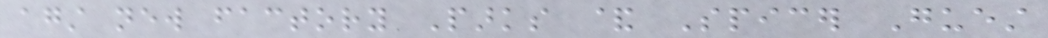against new factory Parks & Spicer Guest
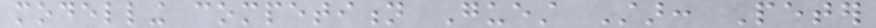modelling competition Guest Star: Peter
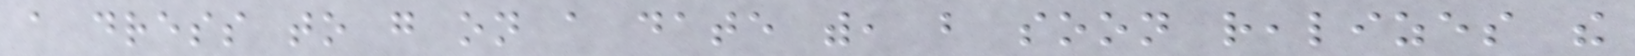a dress to go on a date with, but soon realizes the
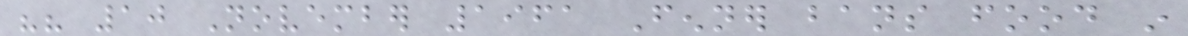"" 10 November 1961 Fenner bans food in
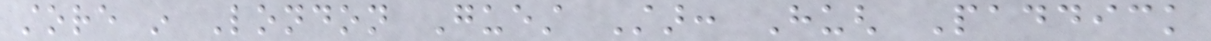store in London Guest Star: Hugh Paddick
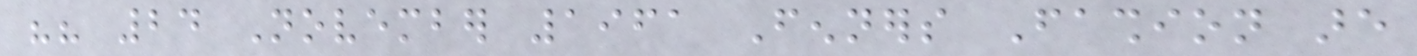"" 24 November 1961 Fenners Fashion are
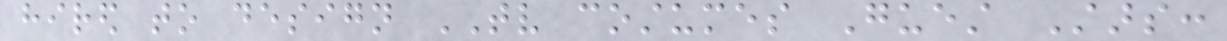hired to design TV costumes Guest Stars:
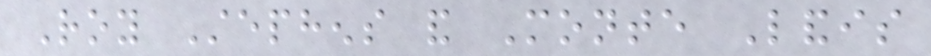Roy Stephens and Monte Landis
